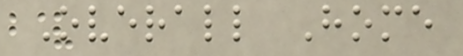Overall Home
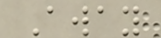Away
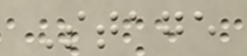Stage
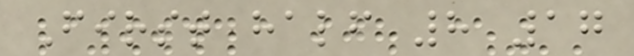First half 8 17
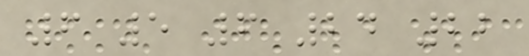6 5 6 24 22
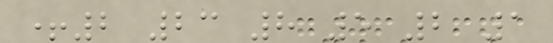+2 23 8 5 2 1
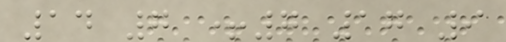14 7 +7 17 9
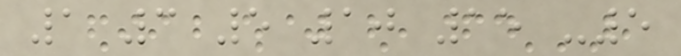1 3 5 10 15 -5
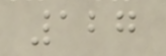127
